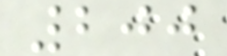200
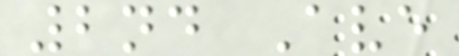2nd Ave
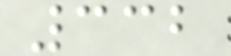332
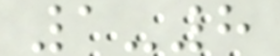1-8
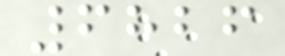6826
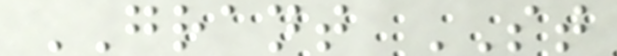GRANT ST
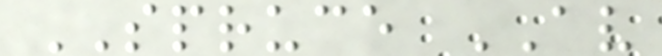SPRUCE AV
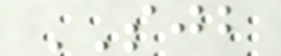SJB
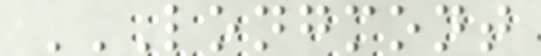LONGMONT
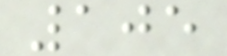105
